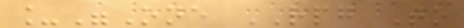_"One RPG To
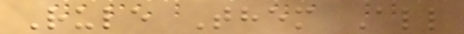Rule Them All
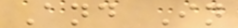And In
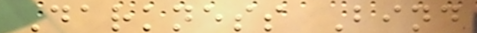Darkness Bind
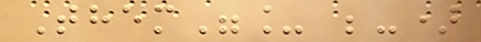Them"_ ;-)
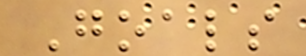Goals
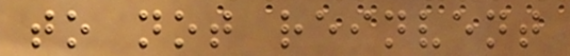to not reinvent
